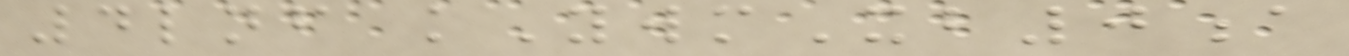4lnf kYwmXb0a
